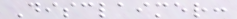Disclaimer:
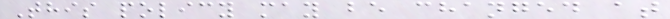This policy may be changed at
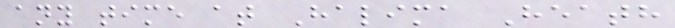any time at Halima Heath
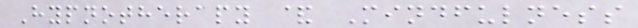Hypnotherapy & Mindfulness
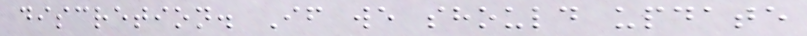discretion. If we should update
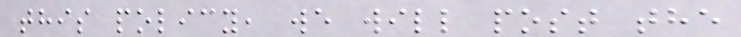this policy, we will post the
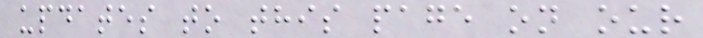updates to this page on our
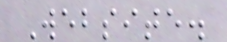Website.
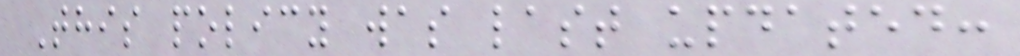This policy was last updated:
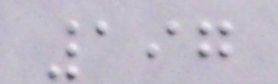197
